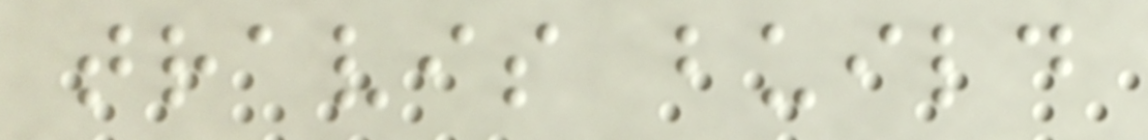travis build
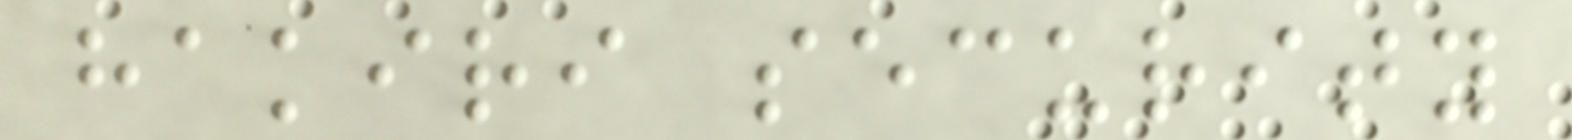hakiri security
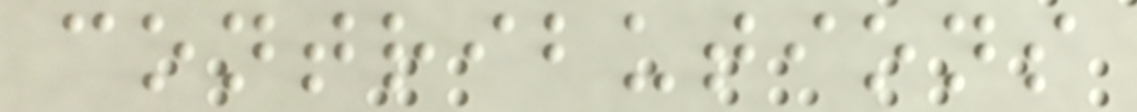contributions
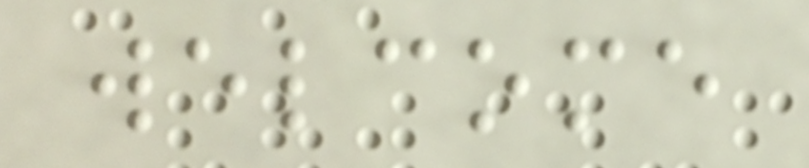welcome
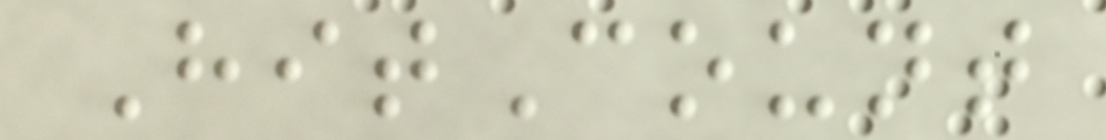HitCount
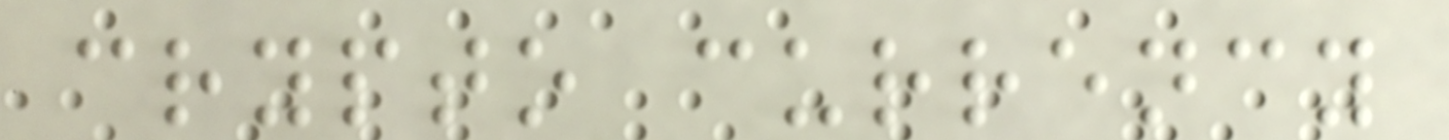crypto currency
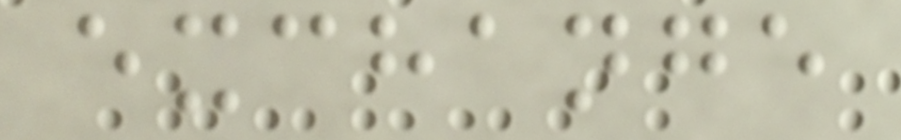exchange
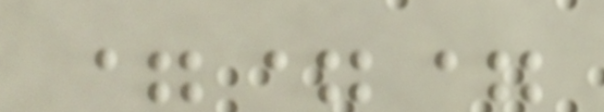===
